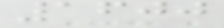1600
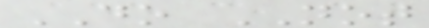DO NOT
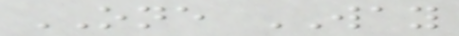ONE WAY
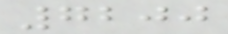7200
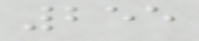255
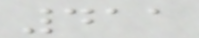411
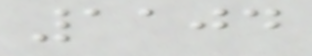1104
